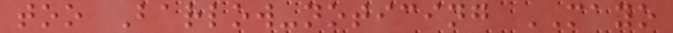too Barlow-noticing MAYO
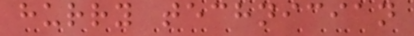hurry technician
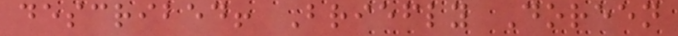described! Briefly Doreen
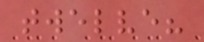twelve?
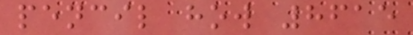pencil how 8615
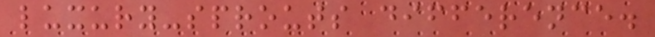luxury-sprouts difference.
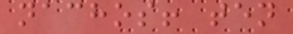nachos! ten
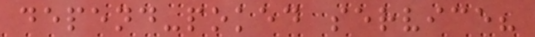depend-poked service?
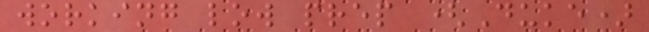working low prep (Duke)
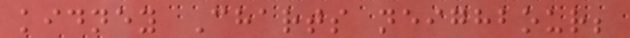kidney Charts neighbour;
